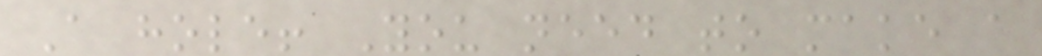A hole! You need to make a
